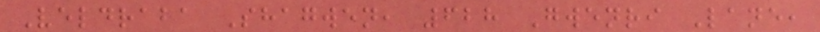Veldraba Shagwen, 628 Gwenri Lane,
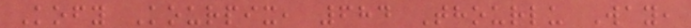Kofy Kourpix, 684 Thourlu Way,
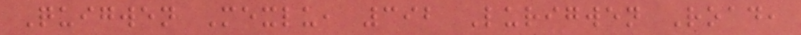Quigwen Mexlu, 392 Lurigwen Road,
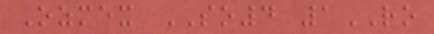Ozmex SO4 1RO
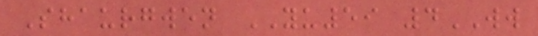Shaurgwen YU59 4WW
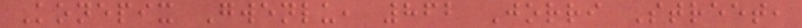Konepix Gwenlu, 862 Jorri Street,
